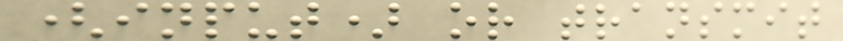(input) or transmit
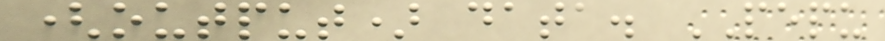(output) data. PEPU
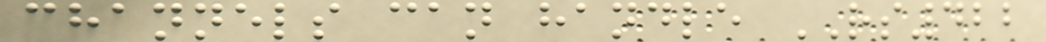channels can handle RS422
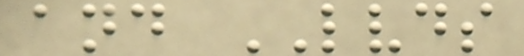and LVDS
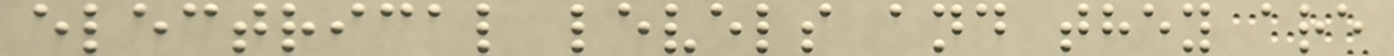electrical levels and they are
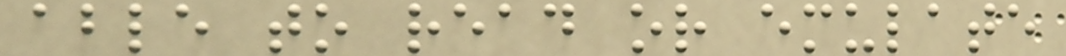able to read or emulate
